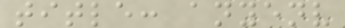title: anyenv
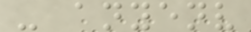- anyenv
